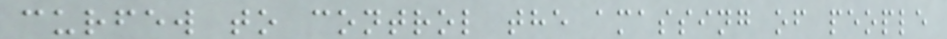curfew to control the amassing of people
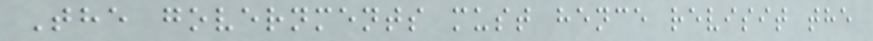The governments must hence revisit the
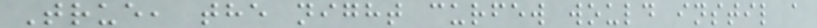True, the night curfew would instil a
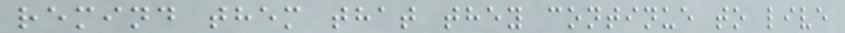remind them that they continue to live
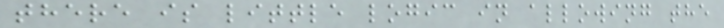there is little logic in allowing the
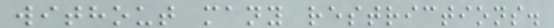without many restrictions.
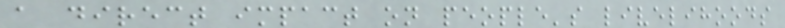a direct impact on people's livelihoods
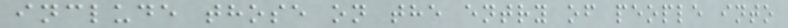include those on the entry of people into
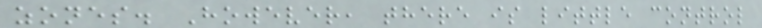zones. However, there is little control
